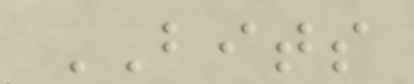BITS
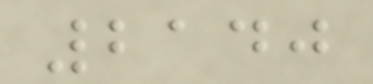2140
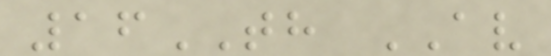16TH AV
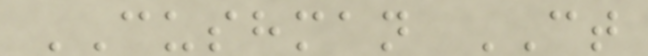CUSHMAN CT
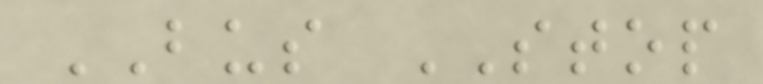BUS STOP
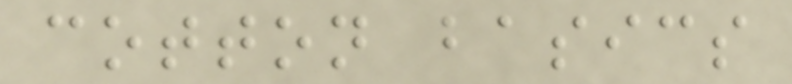cotton basics
